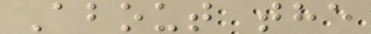About the
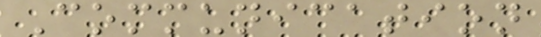Communication
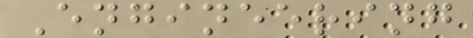Engineering
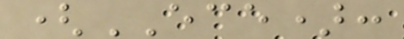(ECE):
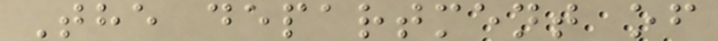The department of
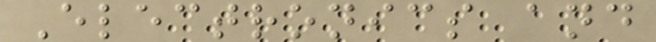Electronics and
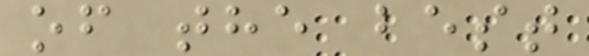of the best
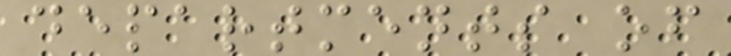departments of
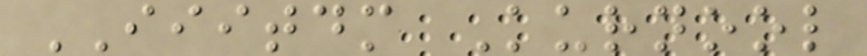IIITDM Kurnool
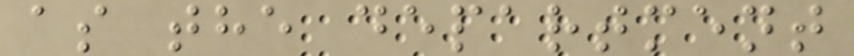as the department
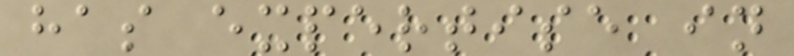has expertise in
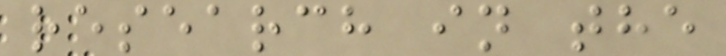research in the
